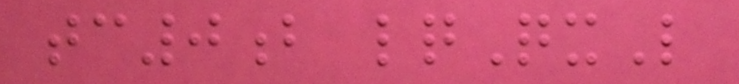tc0b lqQxL
